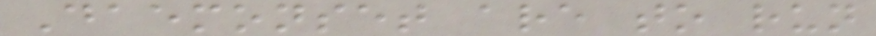Daemonset are to run
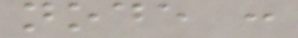node :
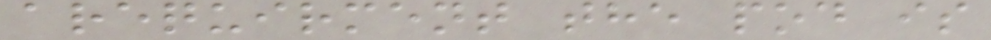arequirment the pod is
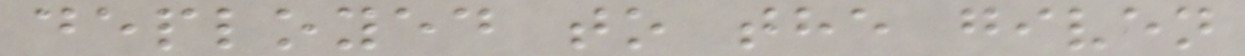deployed to the given
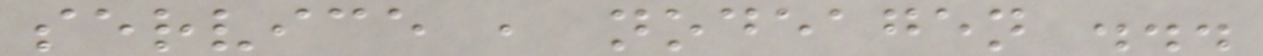service , nodeagen ...
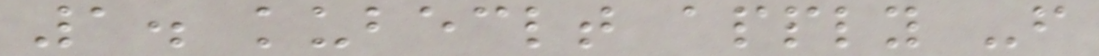1. kubeclt apply -f
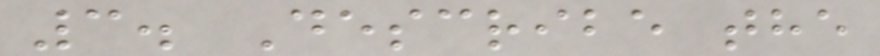3. Describe the
